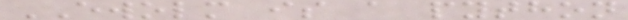EWOLM is a python
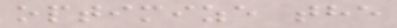optimize the
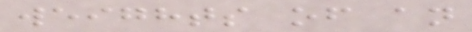weights of an
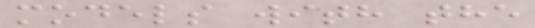models with the
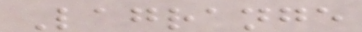Lagrange
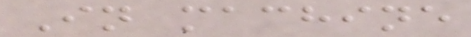In machine
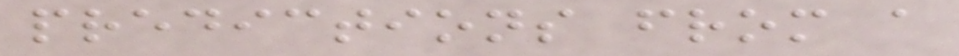predictions from a
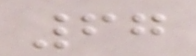67
